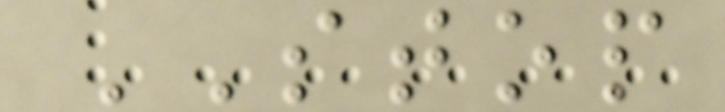STOP
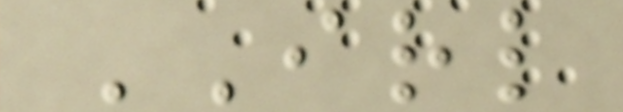IRL
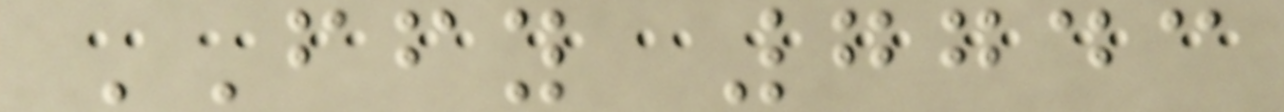FFY 7743
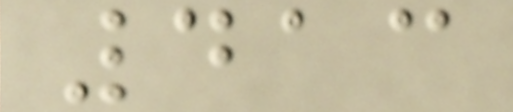413
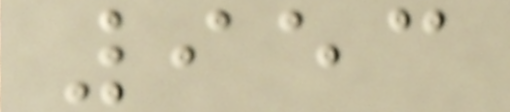953
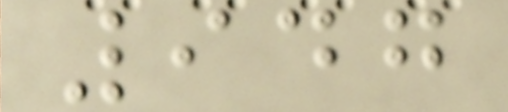947
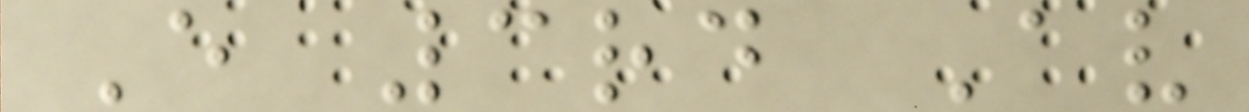E 3rd Av
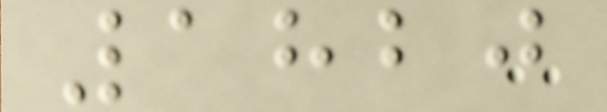1820
